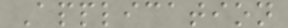Application
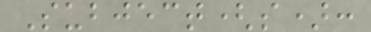Subject(s):
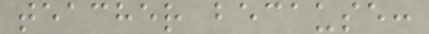teacher because:
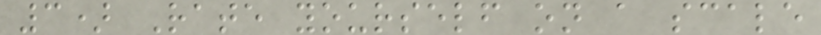3) Rate yourself on a scale
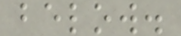below.
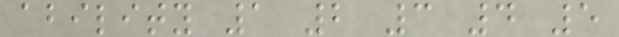ability 1 2 3 4 5
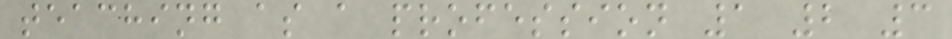teaching as a profession 1 2 3
